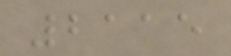2115
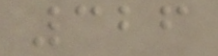326
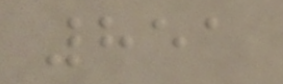851
